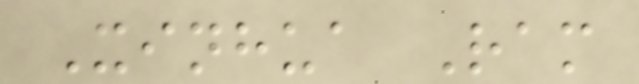Xinhua Ram
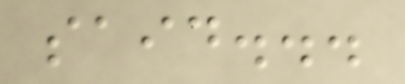said...
